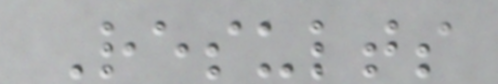Results
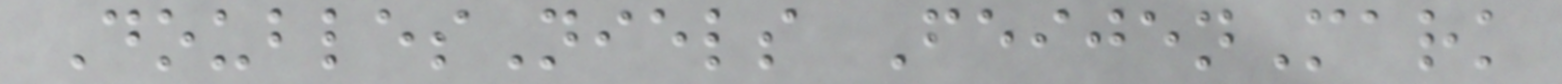DoublesNiels FeijenMark
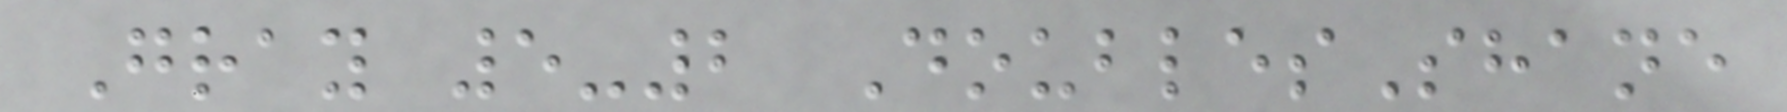Gray 5-2 DoublesShane
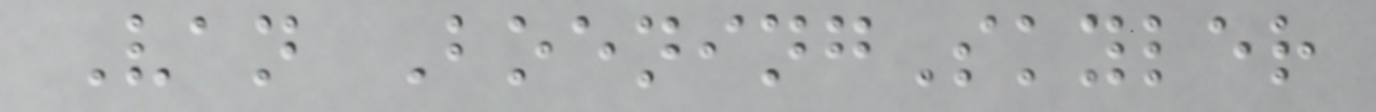Van BoeningSkyler
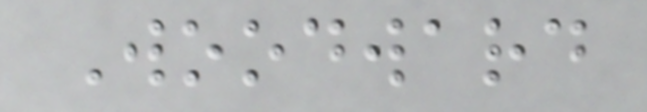Woodward
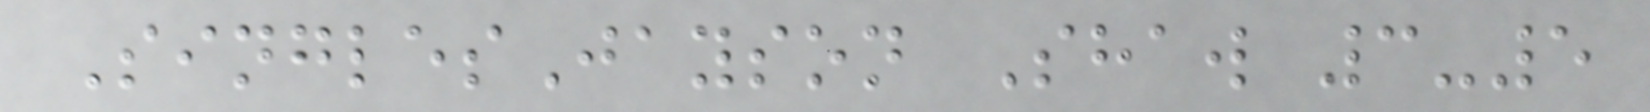SinglesJayson Shaw 3-5
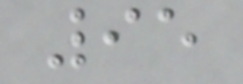95
